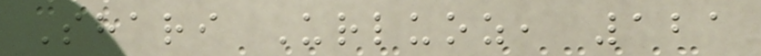Shari Urluoz, 121
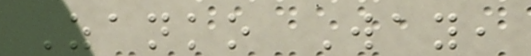Zanko Way,
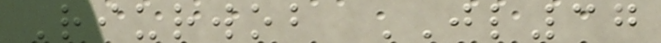Riurwob JL37
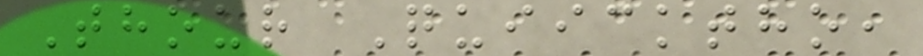Thour Quiicktho,
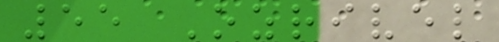55 Ozrivel
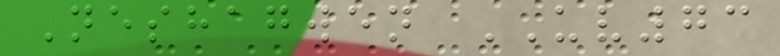Neshagwen UV73
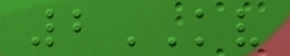2KV
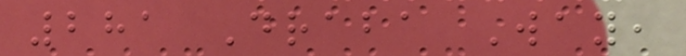281 Draba Way,
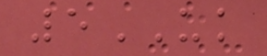5UK
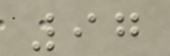97
